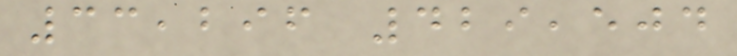33,296 429,504
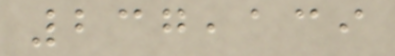237,139
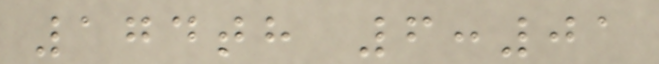174th 6:01
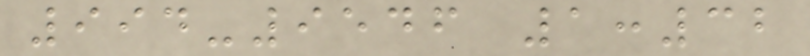994-9546 1:32
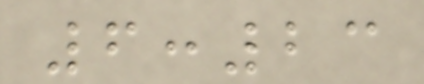6:23
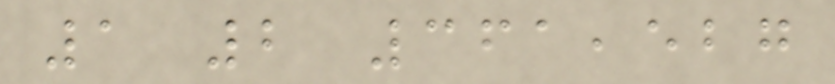1 2 361,527
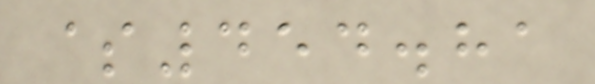$454.81
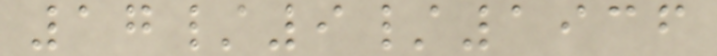17/9/1936
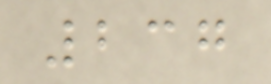237
